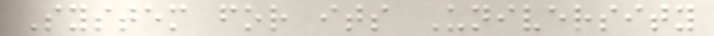System for its University
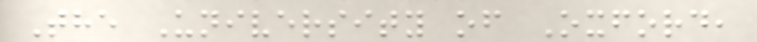The University of Oxford,
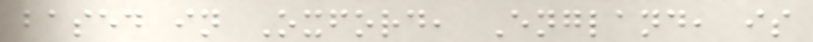based in Oxford, England, is
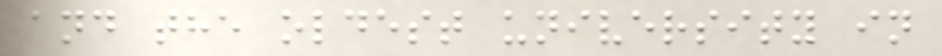and the oldest university in
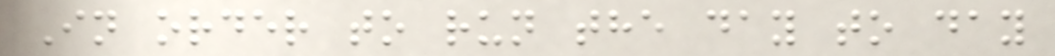In order to run the day to day
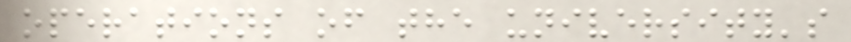operations of the university's
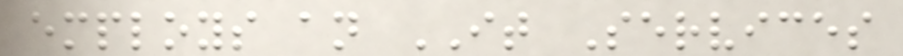employs an IT Services
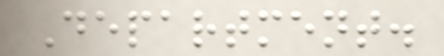Department.
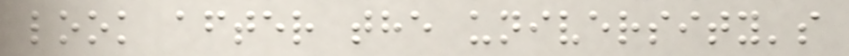look after the university's
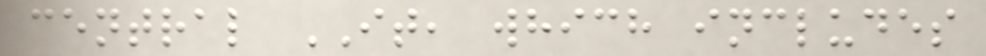central IT, which includes
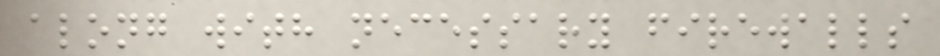along with necessary firewalls
